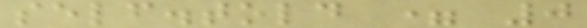self.told = 0
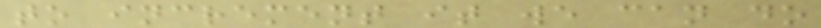to increment it we can do
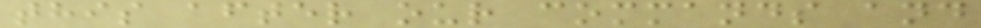this after our commands and
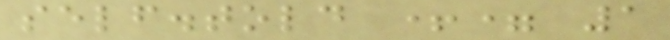self.told += 1
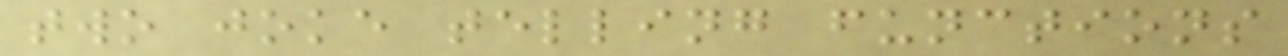two joke telling functions
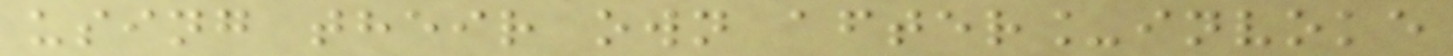using their own after_invoke
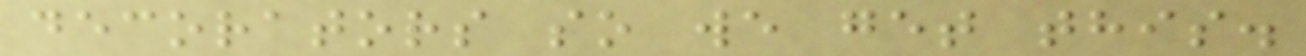decorators so we get this.
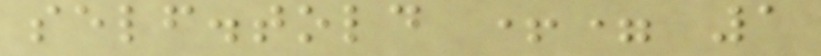self.told += 1
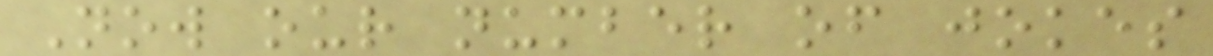Now our number of jokes
